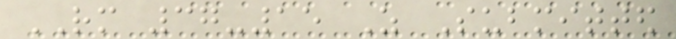RM 37-15 As Submitted
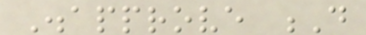Disapprove D
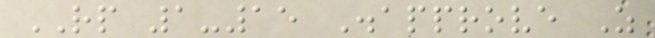RP 1-15 Disapprove As
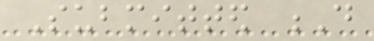Submitted D
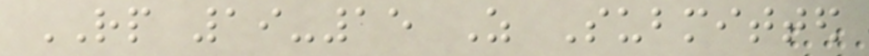RP 19-15 As Submitted
